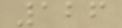126
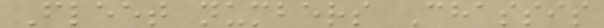Fleet numbers Chassis
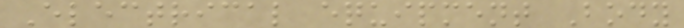Electrical equipment Body
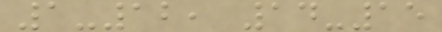1-12, 14-15
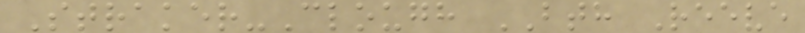Straker-Clough BTH Reeve
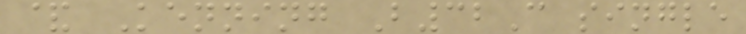& Kenning B32C single
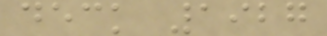deck 1927
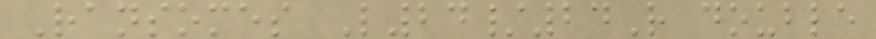Ransomes L24/24R double
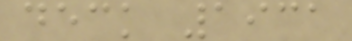deck 1931
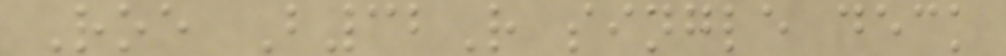Roe B32R single deck
